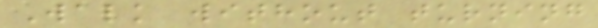Walk without turning
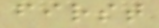first
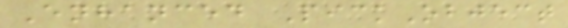Enhanced PickObject
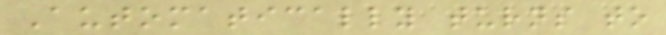Automatically turns to
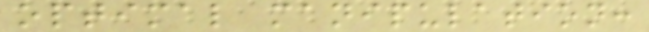optimal manipulation:
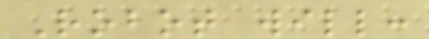Robot will:
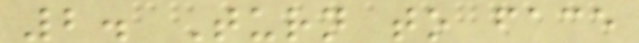2. Turn to face
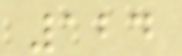124
